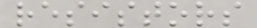resistors
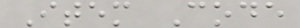Item Code
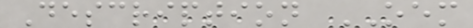Description OEM
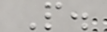P.
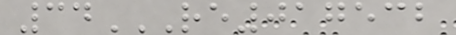34RE017532
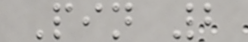Pin 2
